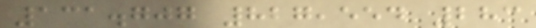131.707 827,554 283
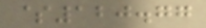$120.77
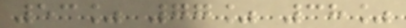53% 77% 38%
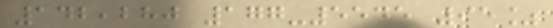142,280 177-5545 95%
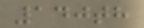140th
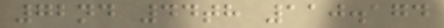72nd 44th 110.174
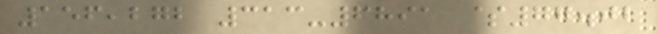156,272 313-6891 $77.02
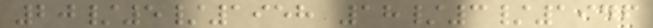20/5/1958 18/3/1946
